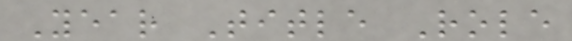Year Title Role
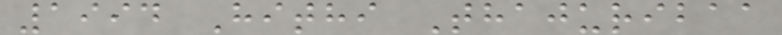1994 Hithi Thajuribaa
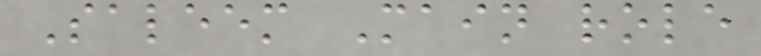Saleem Main role
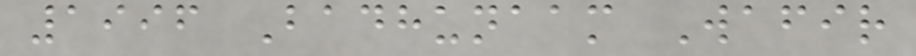1996 Badhunaam Wafir
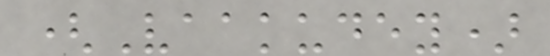(Vaakudey)
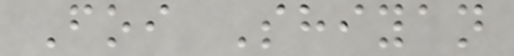Foi Shiyan
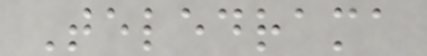Teledrama
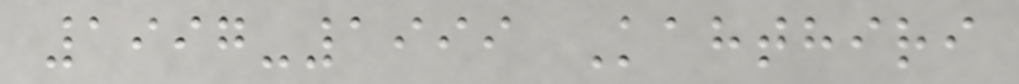1997-1999 Kahthiri
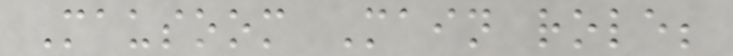Mausoom Main role;
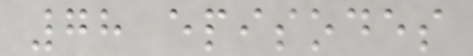78 episodes
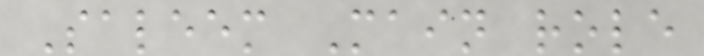Saleem Main role
